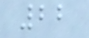22
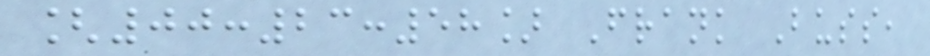[00:23:58] Frank Buss,
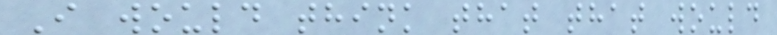I would think that that would
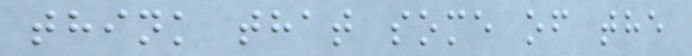think that some of the
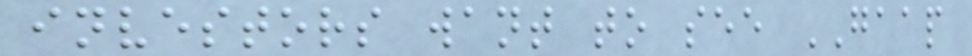investors want to see GAAP
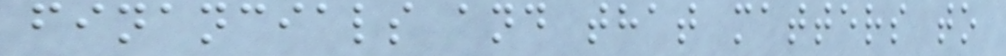financials and that matters to
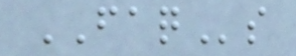FAQs
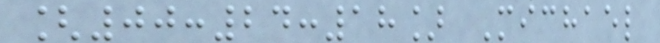[00:24:18] Michael
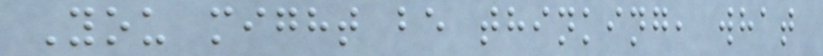You might be thinking, what
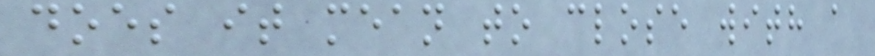does it mean to close with a
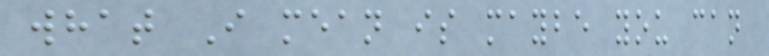what I mean is maybe you can
